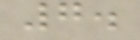7.
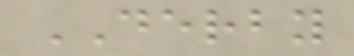DERBY
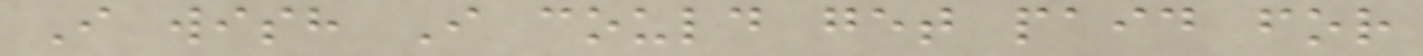I wish I could get paid for
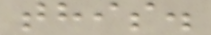this.
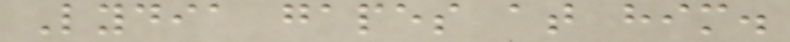Lydia gapes at him.
